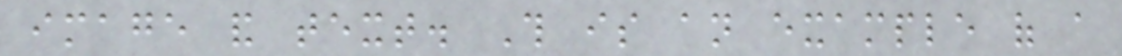image and text. This is an example of a
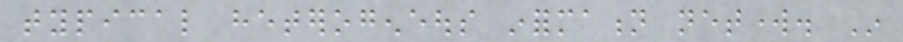typical heterogeneous information network. In
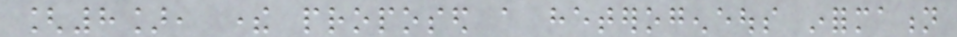[8], there proposed a heterogeneous information
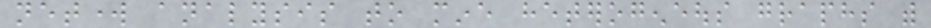network analysis to mine heterogeneous graphs with
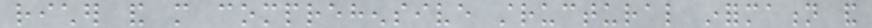richer and more comprehensive structural information and
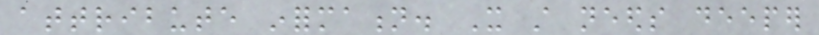attribute information. It still needs deeper
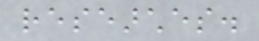researches.
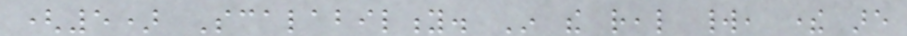(5) Scalability. In the real world, there are
